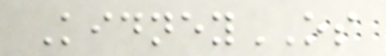KidneyOS
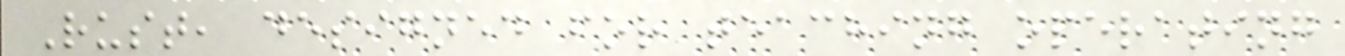Rust, designed for teaching operating
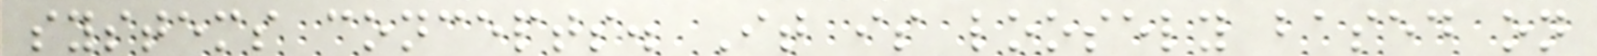systems concepts. It is loosely based on
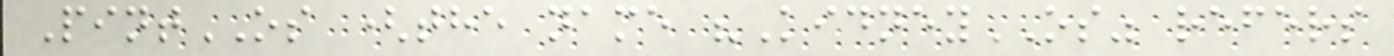PintOS (the name "KidneyOS" refers
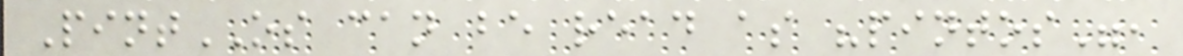PintOS can be read as "pintos",
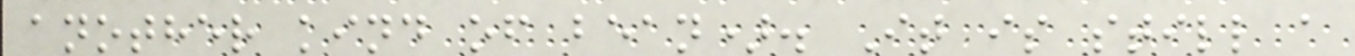another kind of bean). It is still a
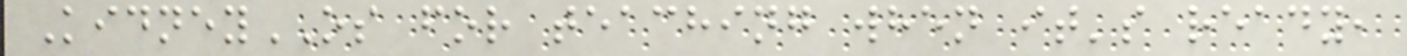KidneyOS for teaching when it's ready,
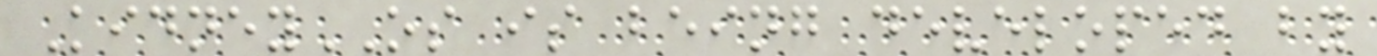KidneyOS is being developed by
